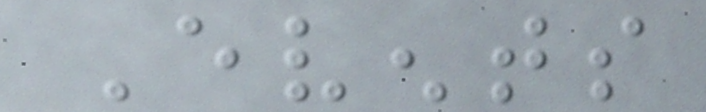Events
